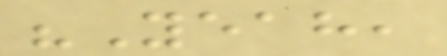"Yeah,
